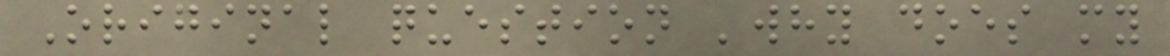Original question 'why does my
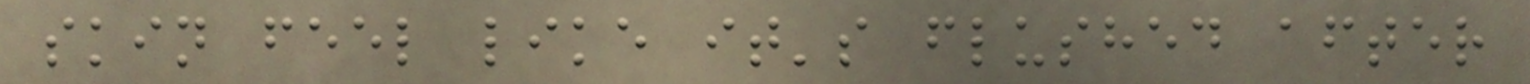skin feel like it's flushed after
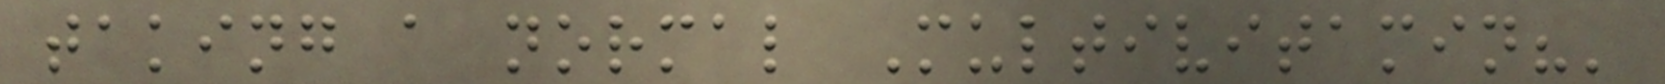taking a normal Multivitamin?'
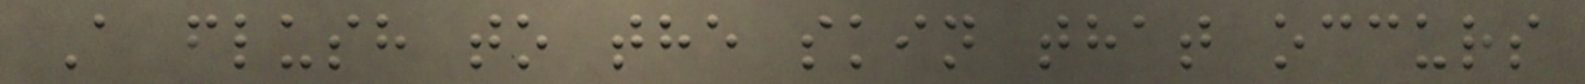A flush to the skin that occurs
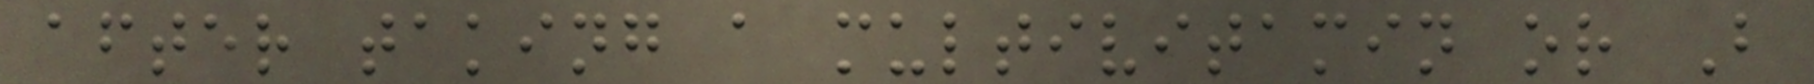after taking a multivitamin or B
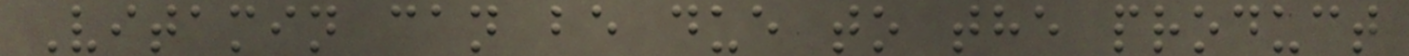Vitamin can be due to the product
